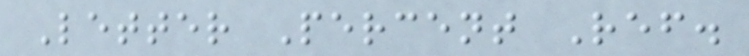Letter Percent Ref.
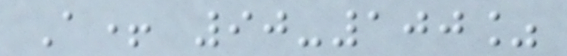A+ 90-100%
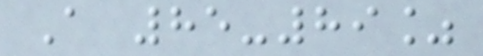A 85-89%
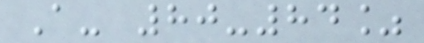A- 80-84%
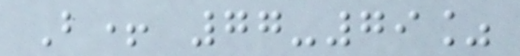B+ 77-79%
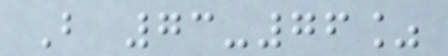B 73-76%
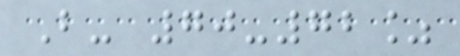B- 70-72%
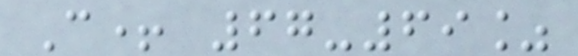C+ 67-69%
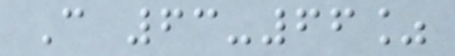C 63-66%
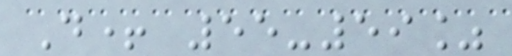D+ 55-59%
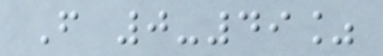F 0-49%
